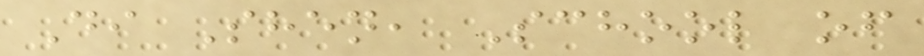Di Shen, School of
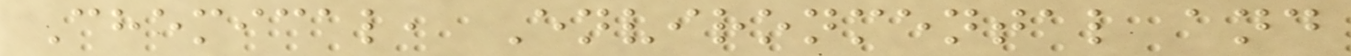Chemical, Environmental and
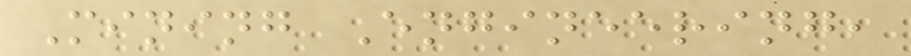Mining Engineering,
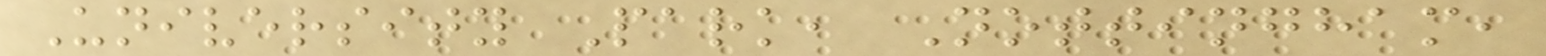University Park, Nottingham,
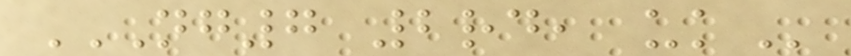NG7 2RD, UK
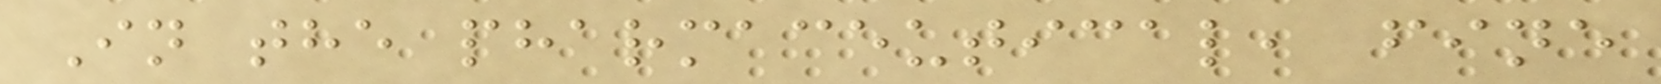In the pharmaceutical, fine
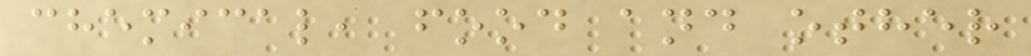chemical, food and other
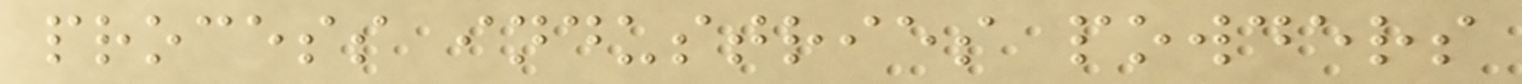process industries powders
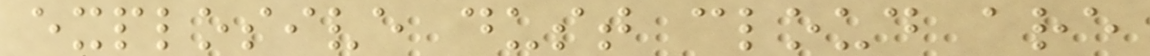explosive dust cloud are
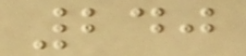240
